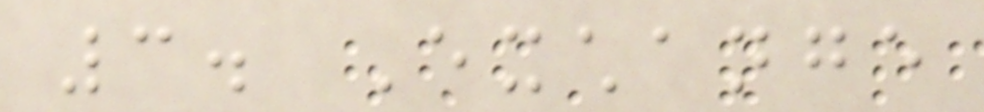3. Exchange
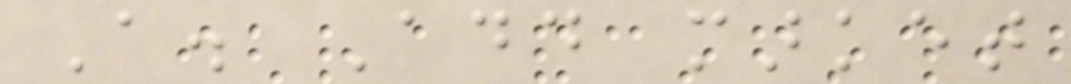A. Add market
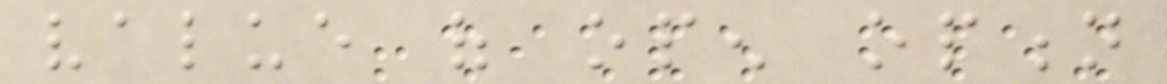value of open option
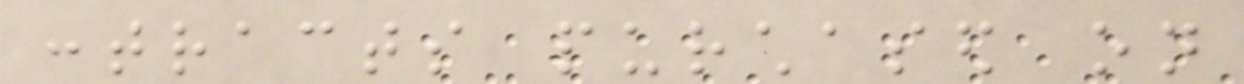contracts purchased on
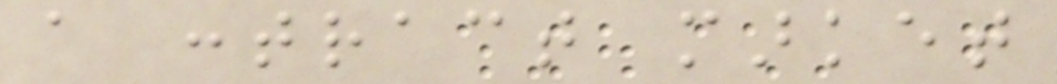a contract market
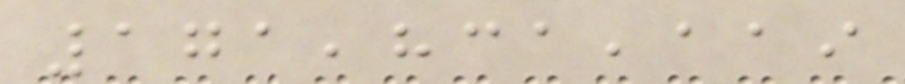171,831,119
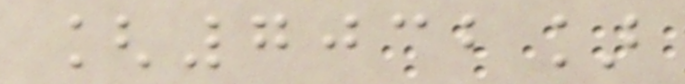[7032]
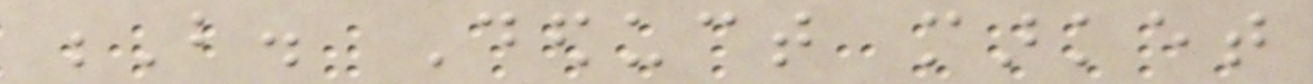B. Deduct market
